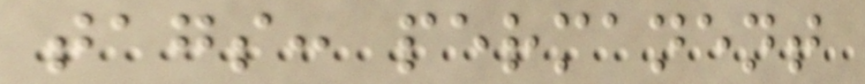tags: permanent
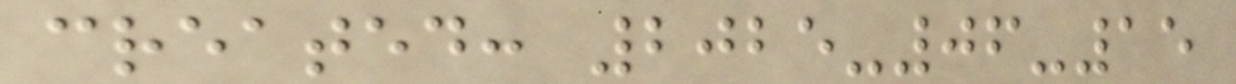created: 2025-06-15
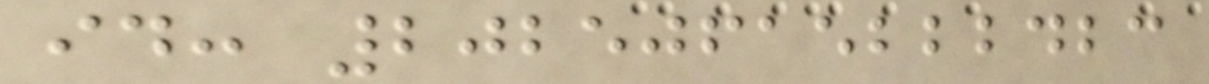id: 20250615222423
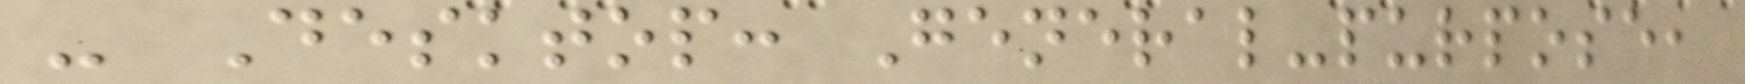- Desktop: General-purpose,
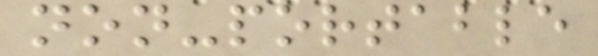non-portable
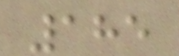185
